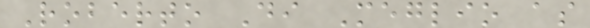Roberto Di Meglio as
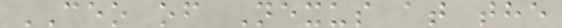CEO of Nexus at the
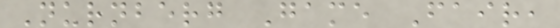Nurnberg Game Fair,
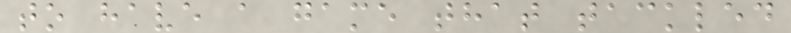to have a game that tackled
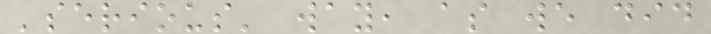'serious' way, as we did
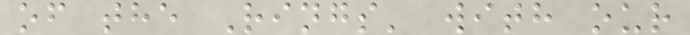of the Rings' with our
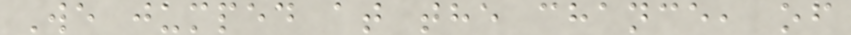We jumped at the chance, of
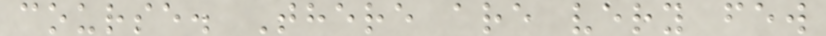course. There are very few
